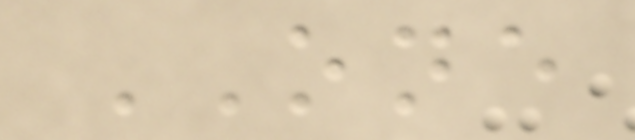ONE
